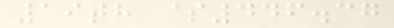19th $446.37
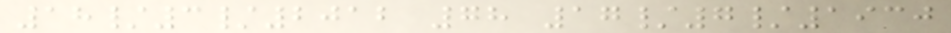18/3/2012 78 17/7/1930
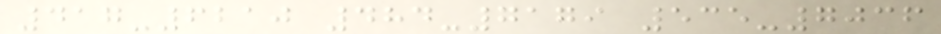417-6210 484-7179 535-7036
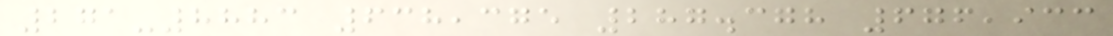271-8883 638,375 287.378 676,933
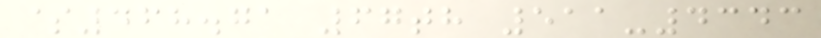$468.71 67th 511-4343
